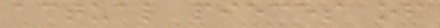actual pieces of
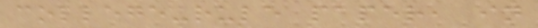college-rule paper, in
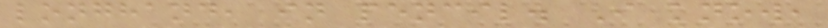longhand, in pencil. I know,
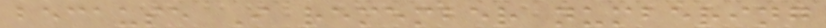because I remember numbering
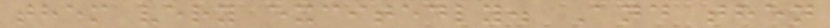them very excitedly. And then
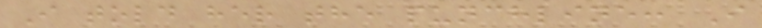I told her the punchline: I
